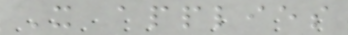It applies
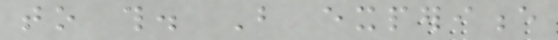to this. But experience
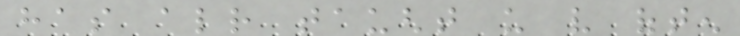has already taught us very often
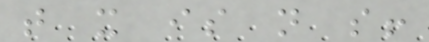that it is not so!
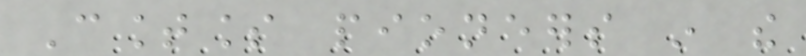Countless pioneers in the
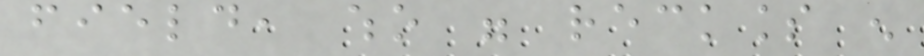field, who were reckless enough
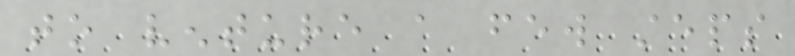to venture a few steps
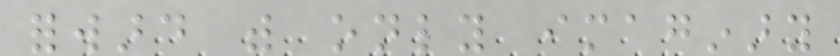forward with only imaginary
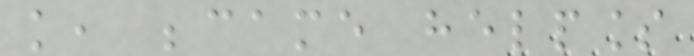knowledge, became helpless
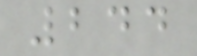244
